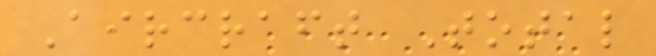Aircraft Total
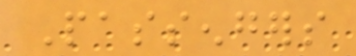Passengers
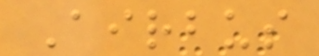Airbus
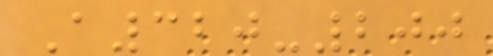A320-200
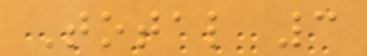Total 3
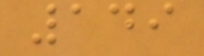149
